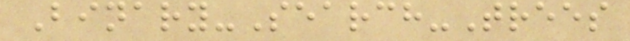Binary-Search-Trees
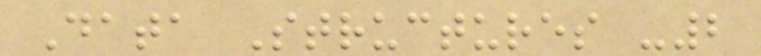Data Structures -2
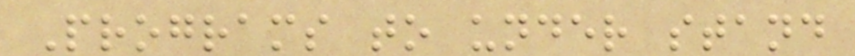Programs to under stand
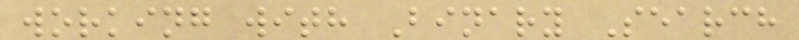working with Binary Search
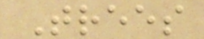Trees
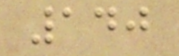140
